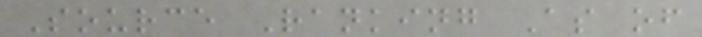Source Ranking As of
